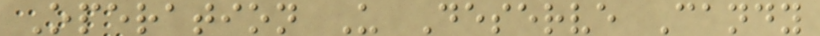Operation U Deserve Candy
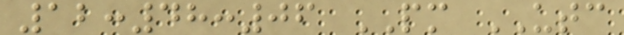12:48:06 PM UTC
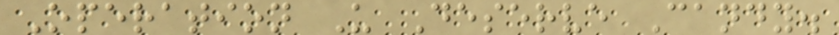Operation U Deserve Candy.
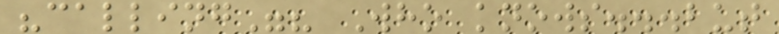"calling"? Who knows...but
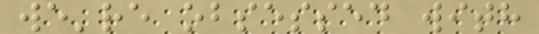we're obsessed with
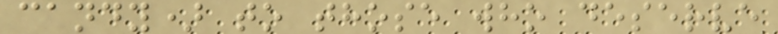candy) to those who deserve
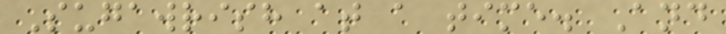Sugawrish at a time. And
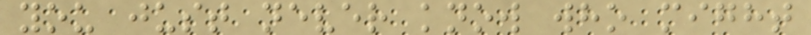you just never know who might
